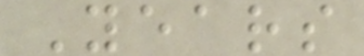Years
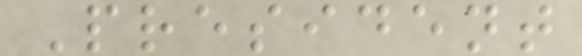President
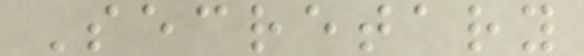Secretary
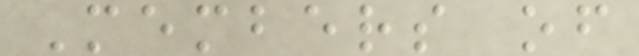Members of
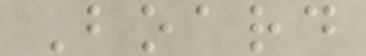Board
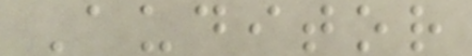Auditor
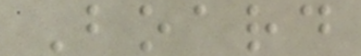Board
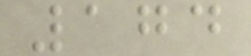174
